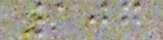107
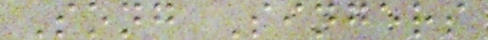Song Singers
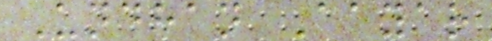Undhan Aayar
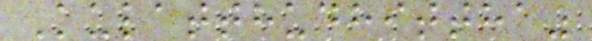Kulatthudhittha"
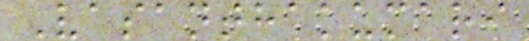Vasanthakumari
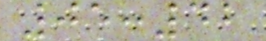05:42
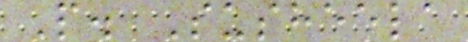P. Susheela
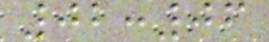02:06
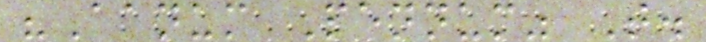"Aanum Pennum" T.
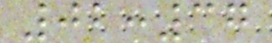02:37
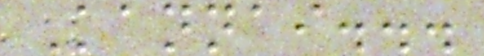Kannai...
